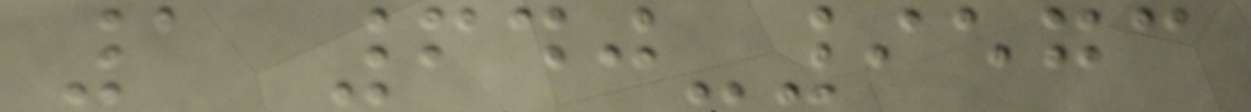1 640-9573
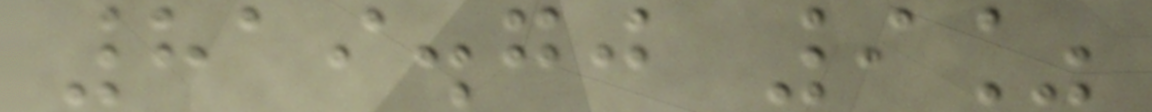819.70 9%
